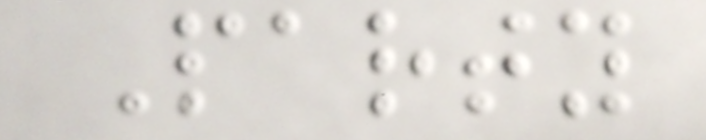Party
